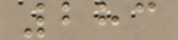283
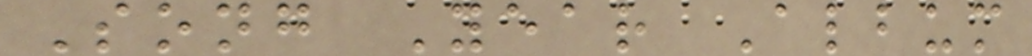Song Year Album
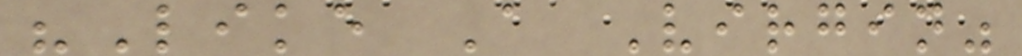"Like A Virgin"
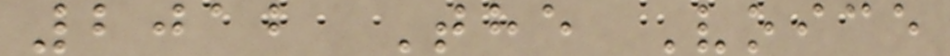2012 The Voice
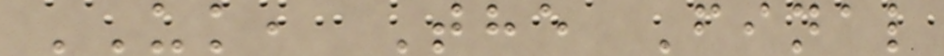UK, The Final
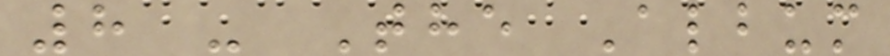8 - The Album
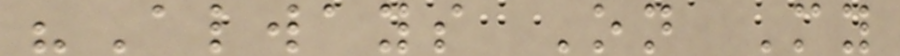"Always On My
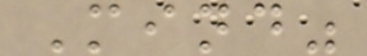Mind"
